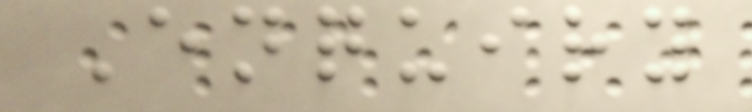Enquiry
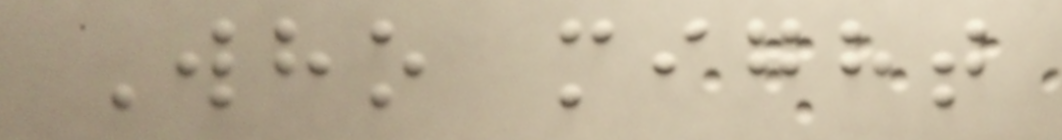Who might
